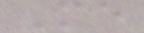Me
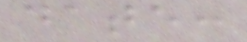date:
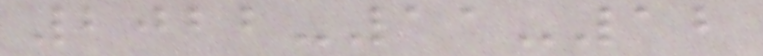2022-11-12
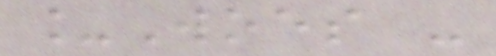_Woes -
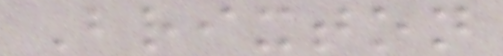Brixton
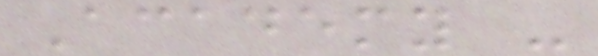Academy -
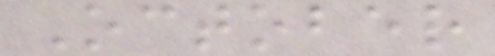October
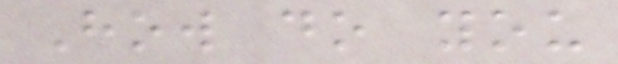How do you
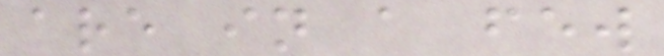are in a few
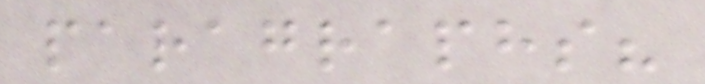paragraphs?
